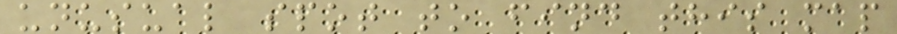unusual spot to find this map
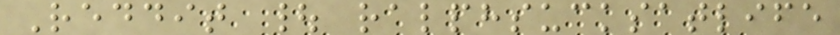Reddit | ralphsucksatlife
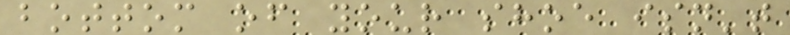bottom of your shoe isn't
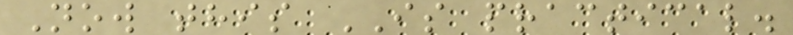Now this IS practical.
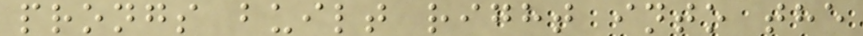prongs built right into the
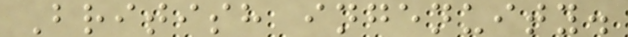British ingenuity.
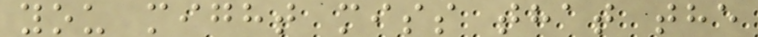you might miss that the
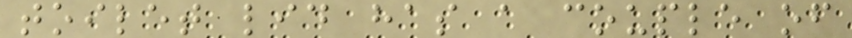toilet lid has a couple of
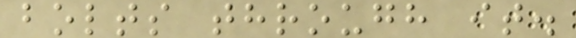bolts through it.
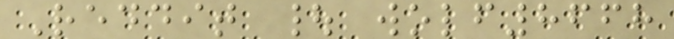Reddit | wolf8668
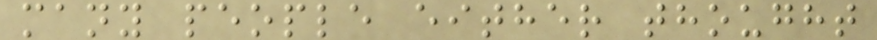many people either thought
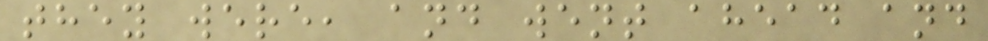they were, and went ahead and
